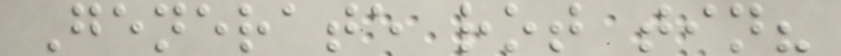Generate rot tin?
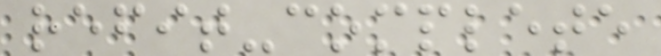refit-complete
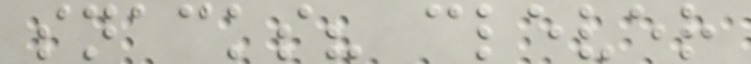snacks? clever
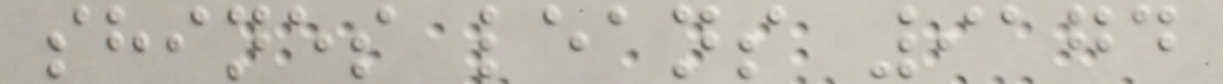shines leans 9174
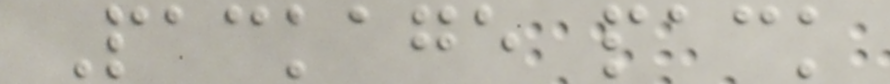Package pack
